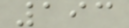193
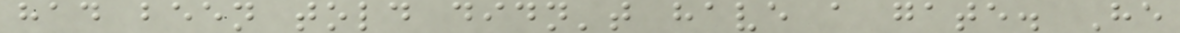had been told didn't have a gate. He
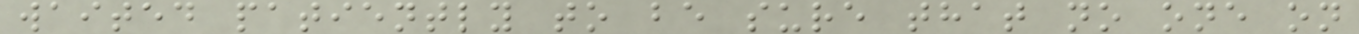waited patiently to be sure that no one on
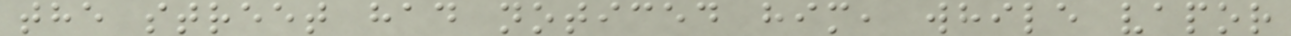the street had noticed him, while vapor
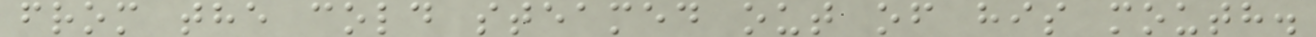from the cold steamed out of his mouth.
